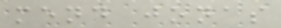mend jonas
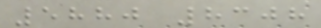5880 8308
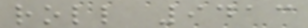roll 9413
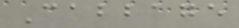Cabbage
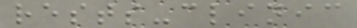rests-clinic
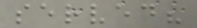served?
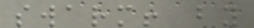swarm! by
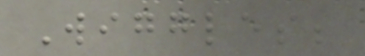Wiggles;
